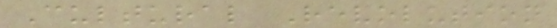Cultural Revolution
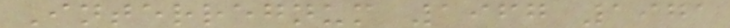Interregnum 1967 1971
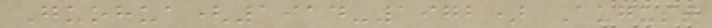Guohua(1914-1972) August
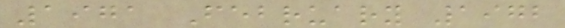1971 February 1972
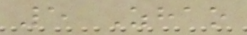5 Zhao
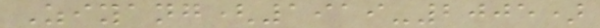Ziyang(1919-2005)
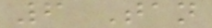6 Tan
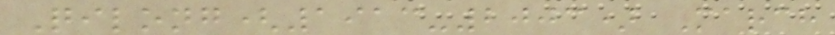Qilong(1913-2003) March
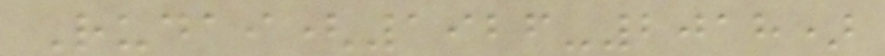Rudai(1926-2018)
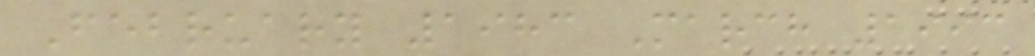February 1983 March 1993
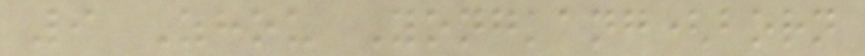9 Zhou Yongkang(born
